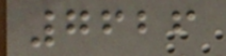7626
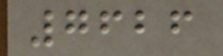7626
